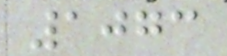1073
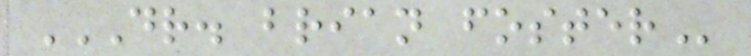DR. BRIAN FOSTER
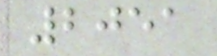2051
